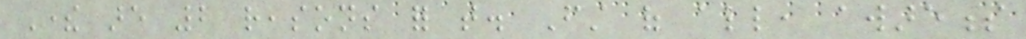There are 2 reasons for that. First of all, awareness
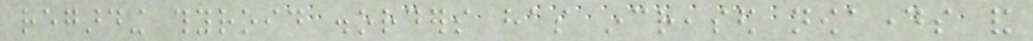regarding thyroid disorders has increased nowadays and
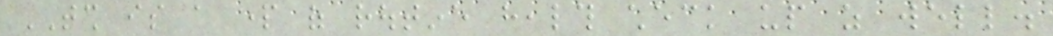TSH is a part of routine health check up as well.
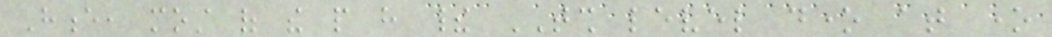Hence, most of the people have their TSH level done at one
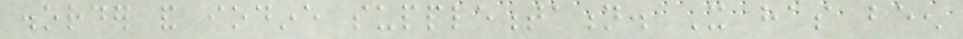disorder and iodine supplementation. It has been
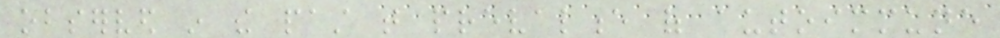observed in the past that prevalence of autoimmune
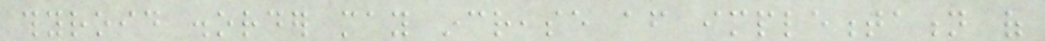thyroid disorder may increase after implementation of
